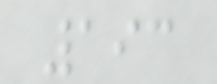193
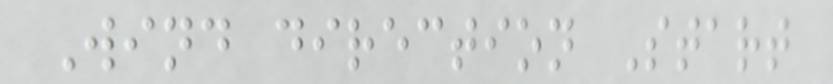Wind direction Start
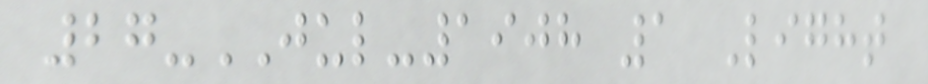27-JUL-1908 1 Light
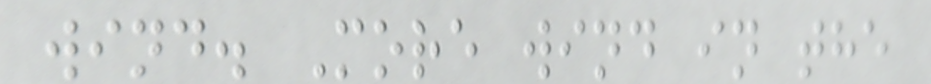wind. More wind in the
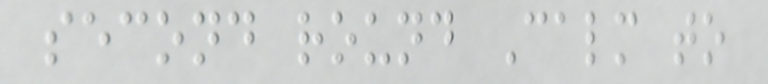second round Calm to
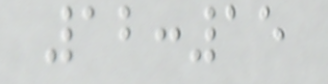12:15
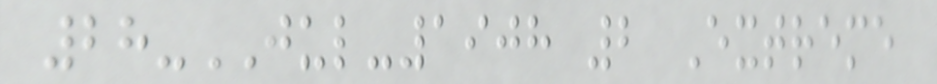28-JUL-1908 2 Extreme
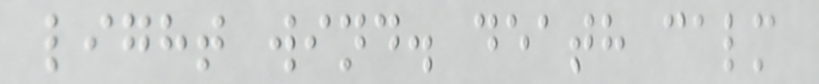light wind. death calm
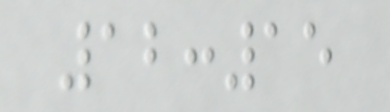12:15
